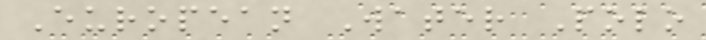European Water Polo
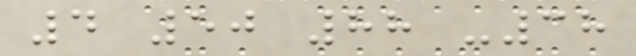4 50 88 -38
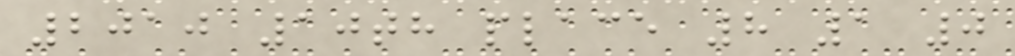2010 10th place 8 1 0
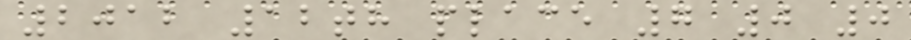2012 12th place 7 0 0
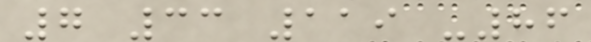7 33 119 -86
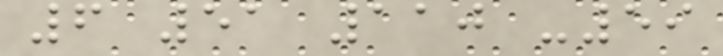6 51 110 -59
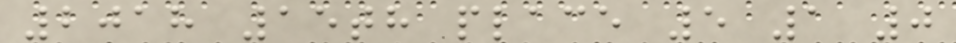2018 15th place 5 1 0
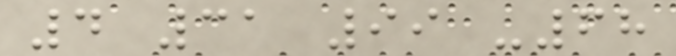4 31 99 -68
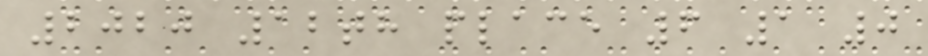2020 12th place 6 1 0
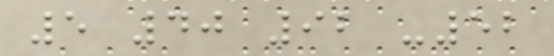5 40 92 -52
